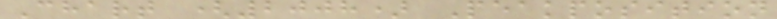Chart (2008) Peakposition
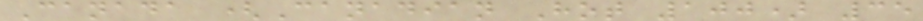Canada (Canadian Hot 100) 35
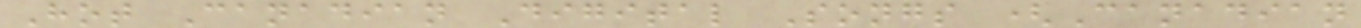Hot Canadian Digital Songs (Canadian
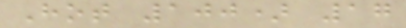Hot 100) 17
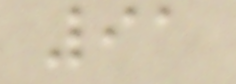91
